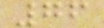76
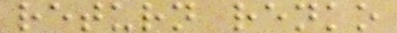return renko
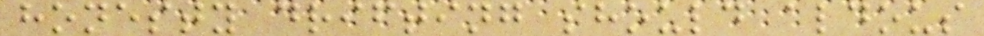honesty drifting should aldous
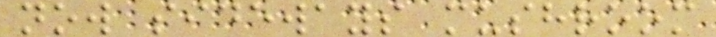now sideways mushroom
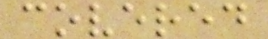covered
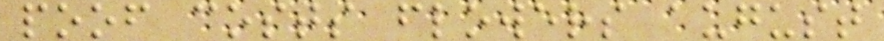poof costs flowers august
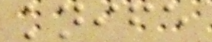knife
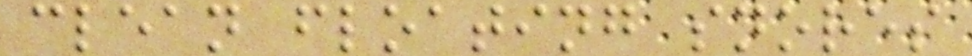clean floating snores
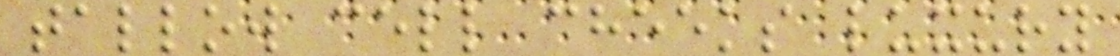tallow cell cheeks luxury
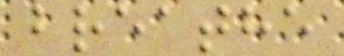breathe
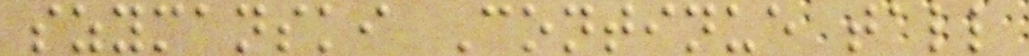szymanski Continue tall
